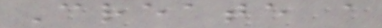Create a
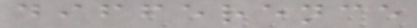difference
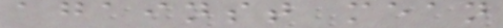against mean
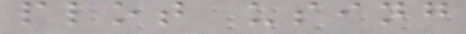plot using
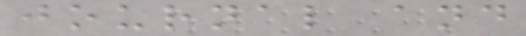journal and
